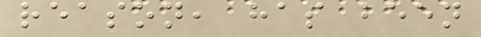reason, has been
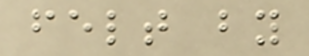felt by
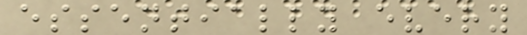essentially every
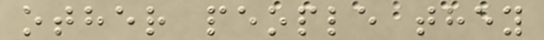other people they
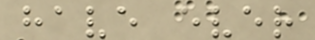have ever
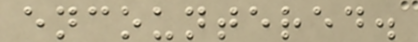encountered.
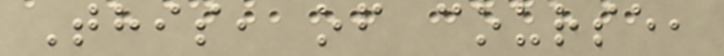This, of course,
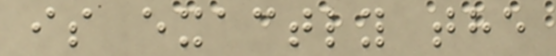is exactly the
